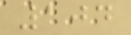104
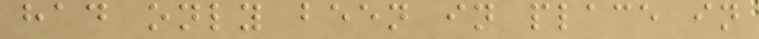had only been in place in
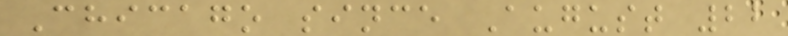Chicago since August 22
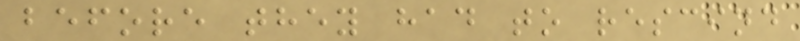before they had to rescind
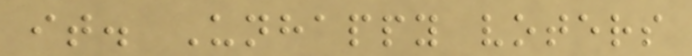it. Unhappy voters
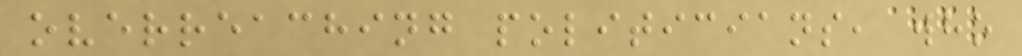overreaching politicians, who
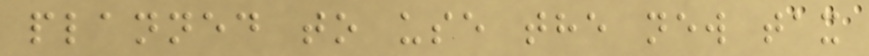planned to use the new tax
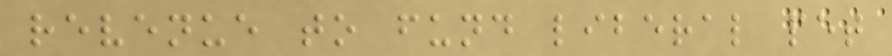revenue to fund liberal pet
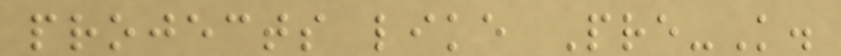projects like Pre-K.
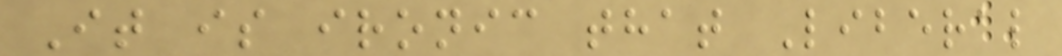It is ironic that Liberal
